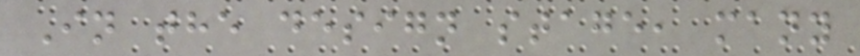In the design stage, many
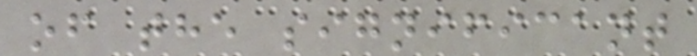of the significant
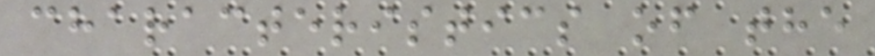characteristics of the
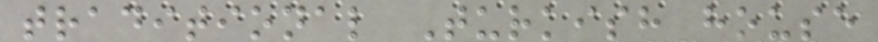traditional Turkish house
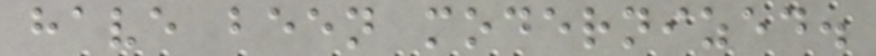have been modernized.
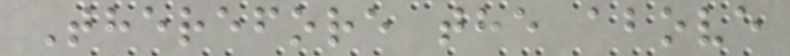Therefore the above
